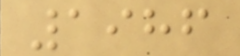1986
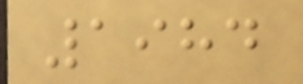1984
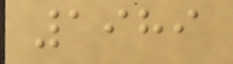1989
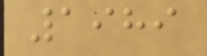1989
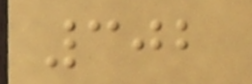302
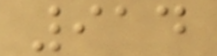914
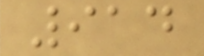914
